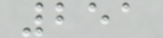251
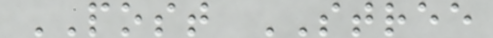POST STREE
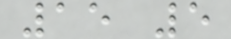15 5
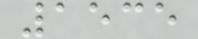1535
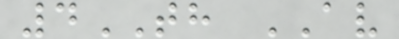4TH AV
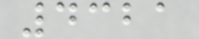4321
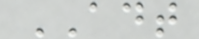ADT
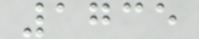1735
